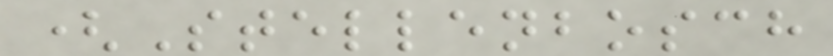(Stellenbosch
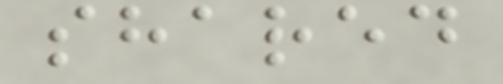shared
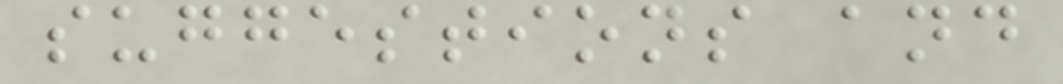suggestions and
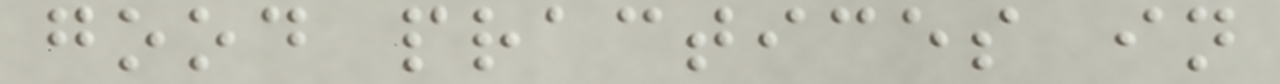good practices in
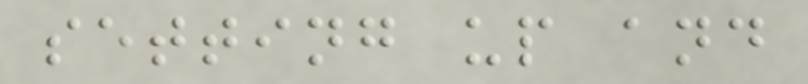setting up and
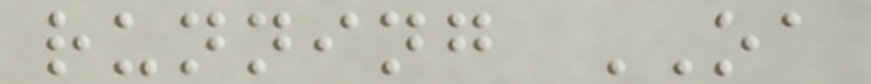running OA
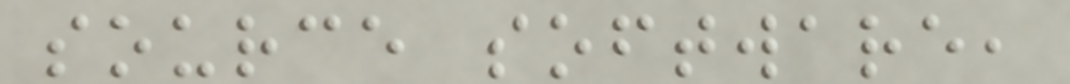source software,
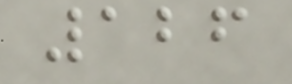126
